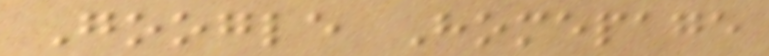Google Homepage
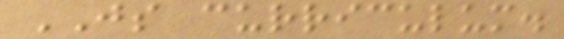JS curriculum.
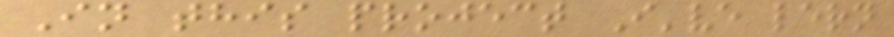In this project I've lern
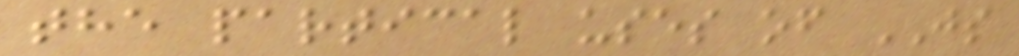the partical uses of JS
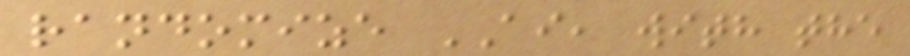randomize AI, with the
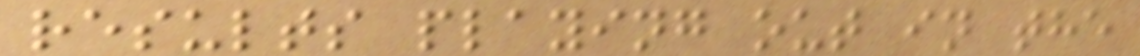results playing out in the
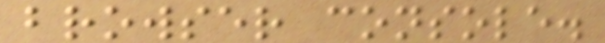browser console.
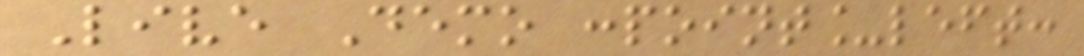Live Demo :point_left:
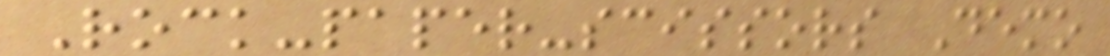Rock-paper-scissors Demo
